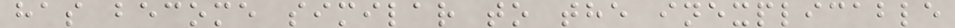has become similar to the inexplicable
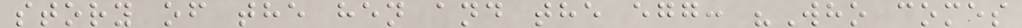story of the hen and the egg: "Who comes
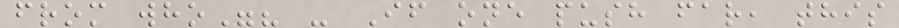from who"? - If one push far, this
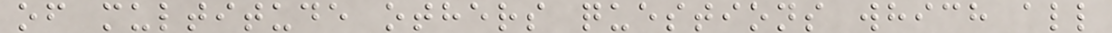of multitude others questions which all
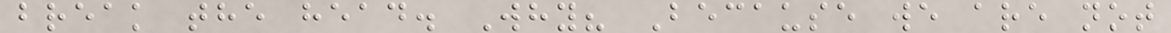break the head. Why? Because we are not
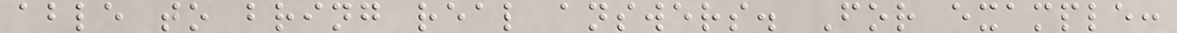able to bring real answers. For example:
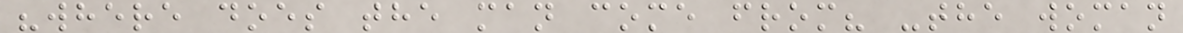"where does the man come from? -the woman
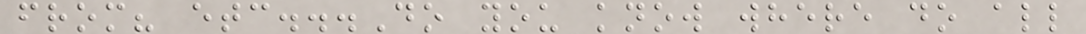from? etc...Do you know where do all
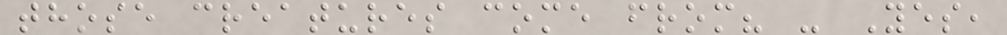those creatures come from? - Yes,
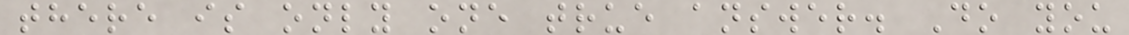there is only one true answer. Do you
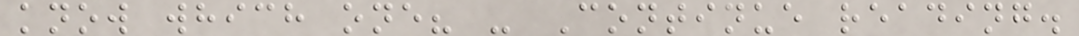know which one? - Continue reading.
